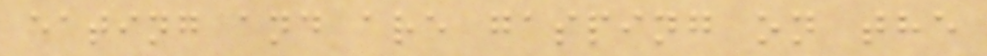eating and are gasping on the
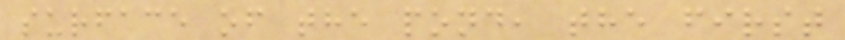surface of the pond, the first
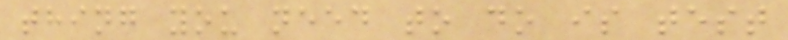thing you need to do is test
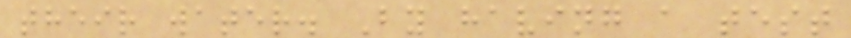their water. By having a test
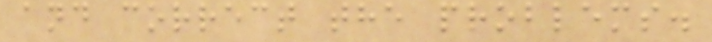and correct the problems.
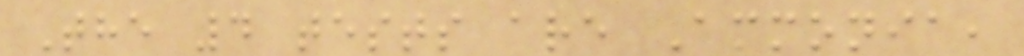The 4 tests are Ammonia,
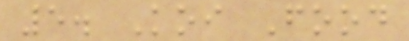5. Koi Food
